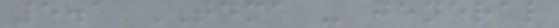5.1 TDMA - general
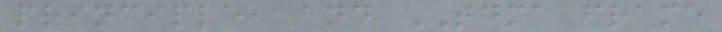principle, and TDMA frame
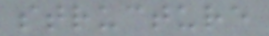structure
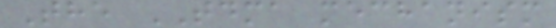The TDMA mechanism
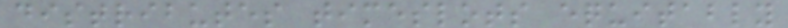distributes timeslots equitably
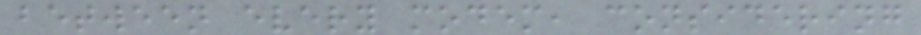between every modem, considering
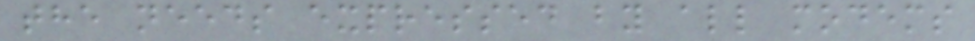the needs expressed by all modems
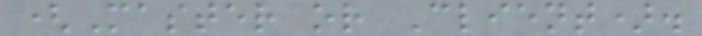(Master or Client).
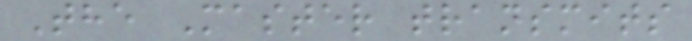The Master transmits
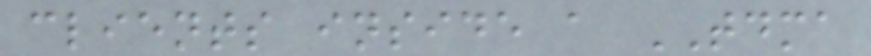clients inside a TDMA
